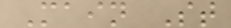Main St
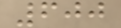600
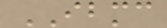IBMC
